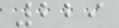229
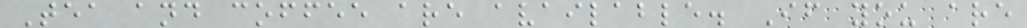Tea and coffee are available. If you are
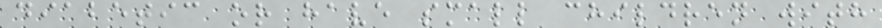diabetic or have small children with
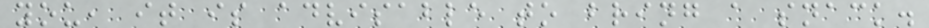you, it is advisable to bring a snack.
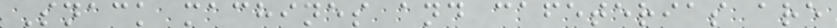Snack machines and cafeterias are
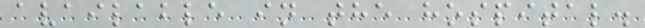available in the hospital.
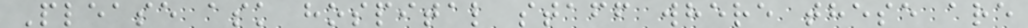Please ask hospital staff where these are
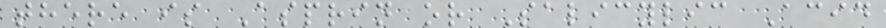there is Asprin or Salicylic Acid
